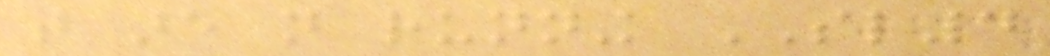that are not running SL4
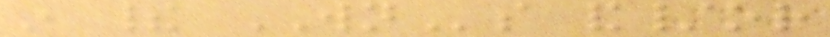in their WNs and/or
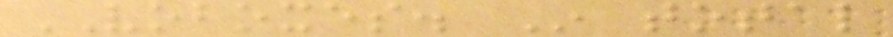VOBOXES. In total
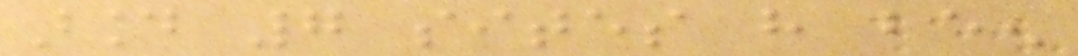around 7 sites have been
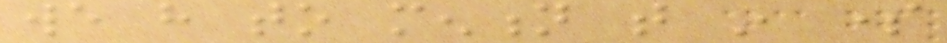we have to mention that in some
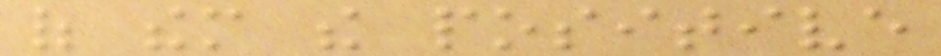of them the positive
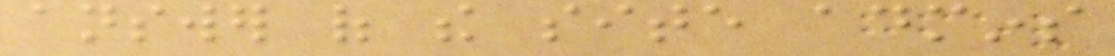answer of the site admins
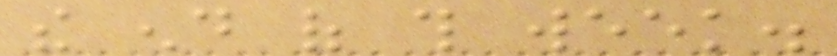the end of this week.
